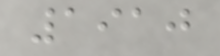1910
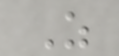Z
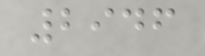2946
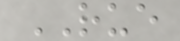RUE
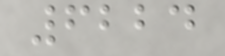6224
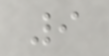9
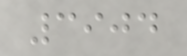3904
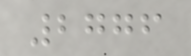2776
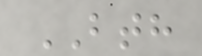BTH
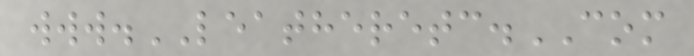www.LEATHERETC.COM
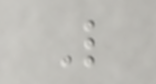L
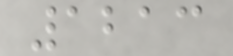1213
